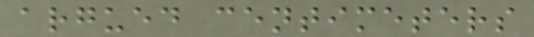argued centimeters
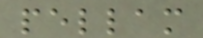pellam
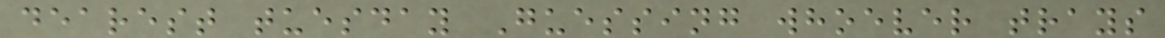dearest tuesday Guessing whoever trays
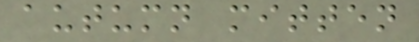autumn mitten
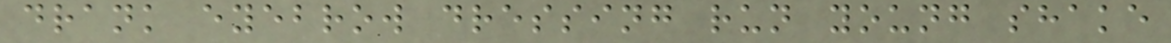drank eyebrow dressing run young shake
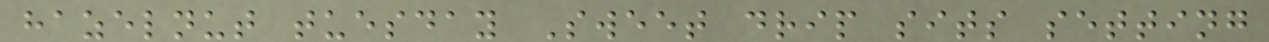hazelnut tuesday Sweet drip sits setting
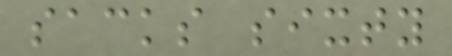sacks sixty
